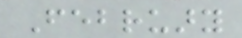February
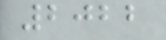2022
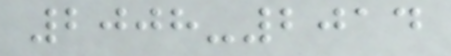2008-2014
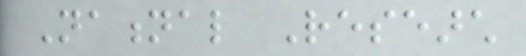National Research
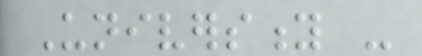University -
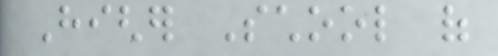Higher School of
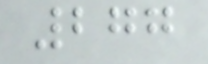277
